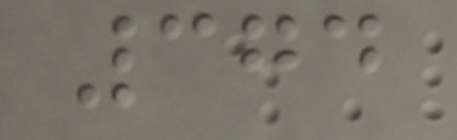374
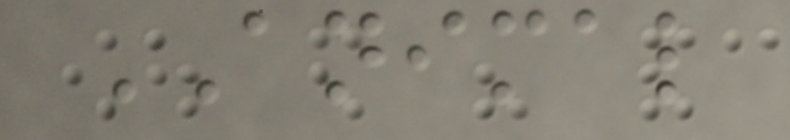ANIMAL
